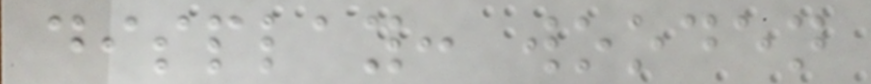display: wooden
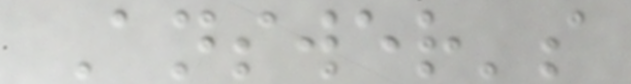Answer's
